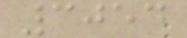3054
